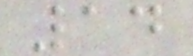14
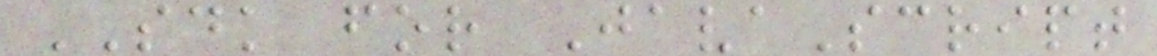SDK for JavaScript
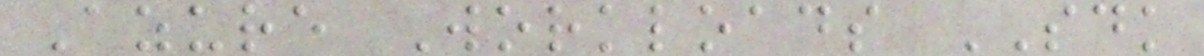Azure Workloads SDK
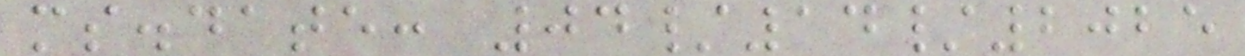ms.date: 04/14/2025
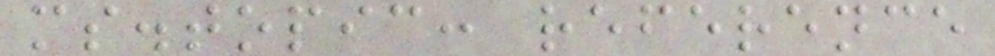ms.topic: reference
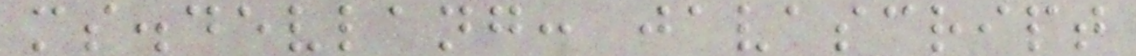ms.devlang: javascript
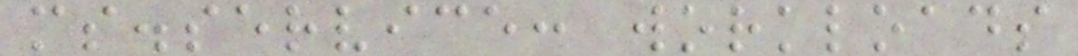ms.service: workloads
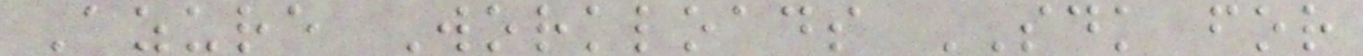Azure Workloads SDK for
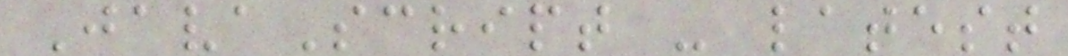JavaScript - latest
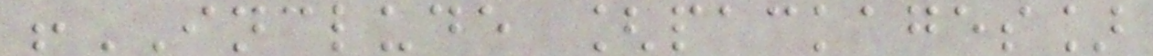!INCLUDE [packages]
